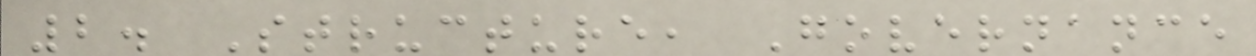2. Structure, Governance
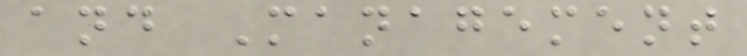and Management
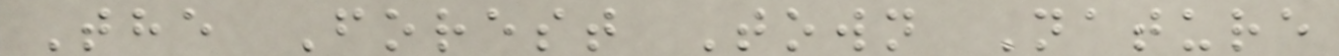The Forest Town Nature
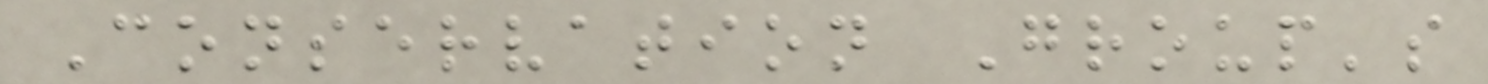Conservation Group's
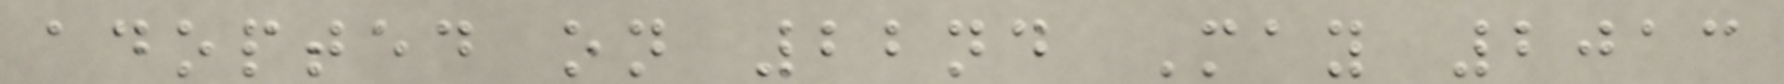adopted on 22nd May 2013
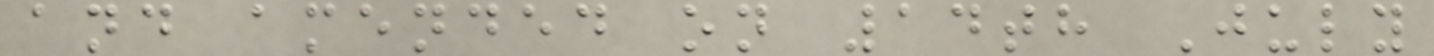and amended on 14th July
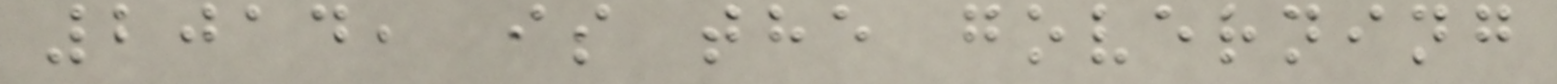2014, is the governing
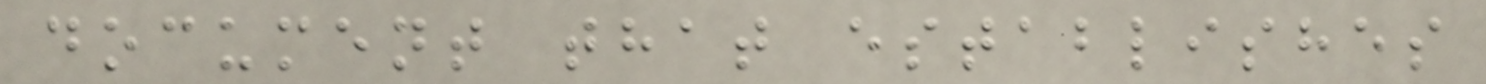document that establishes
